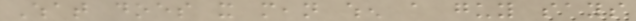What does it mean when a guy says
